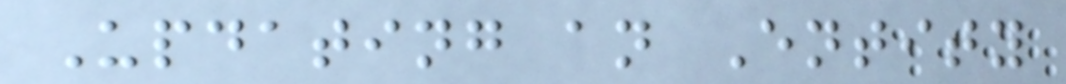Updating an Entity
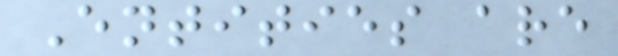Entities are
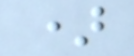)
